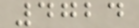4724
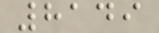8149
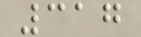317
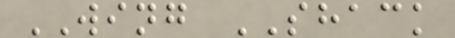WING SHACK
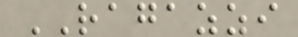RAGAZZI
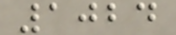1024
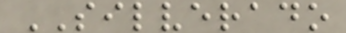SILVERADO
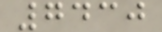7430
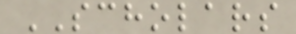SCHOLARS
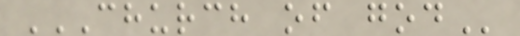CHURCH OF GOD
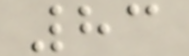83
